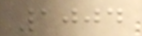1004
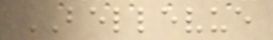BELLEVUE
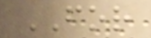FOR
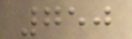750
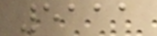5111
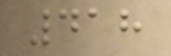418
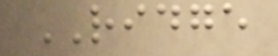RIDGE
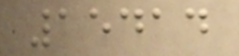15414
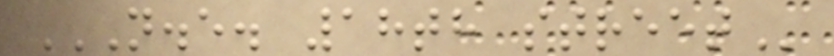N.E. 18TH STREET
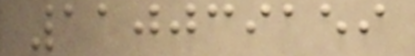110039159
